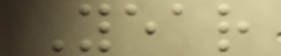Year
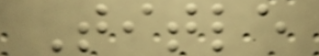Title
